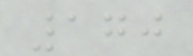170
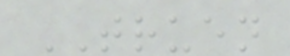TRUEN
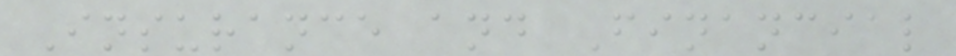Insurance and Financial
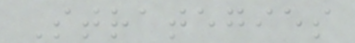Strategies
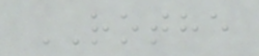ROTHE
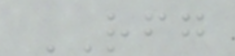RFG
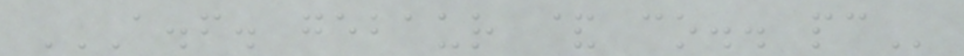A.F. GEBAUR & CO.. PC
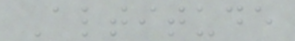Altitude
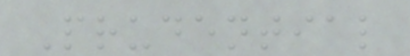Prudential
